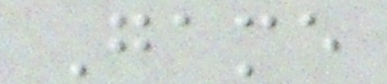Game
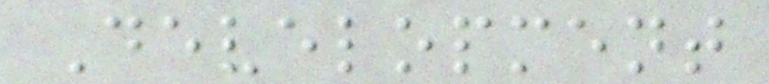Development
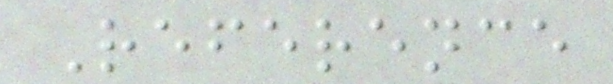Reference
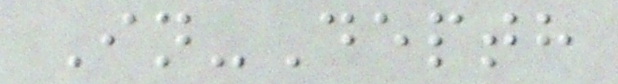In-Depth
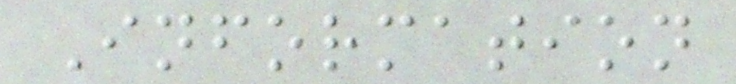Information
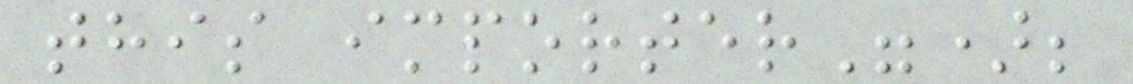this importer");
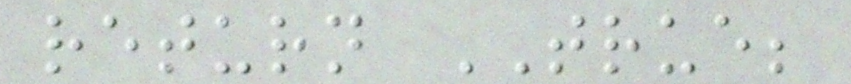return TRUE;
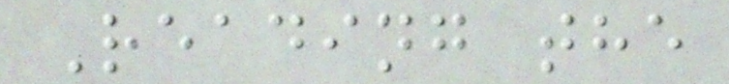Reading the
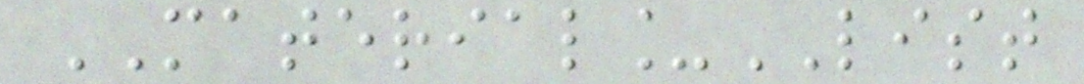MATERIAL_LIST
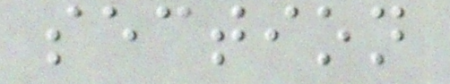section
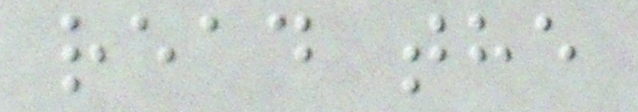read the
